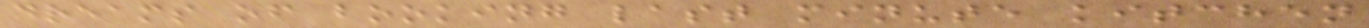dreams of booking last minute kitchen
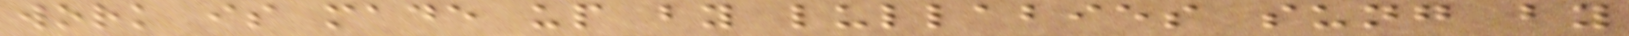work is made up by lullabies sung by
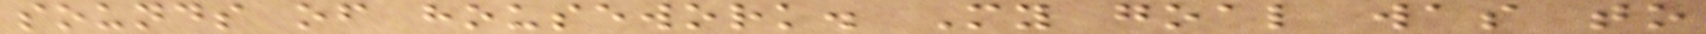sounds of housework. My goal was to
